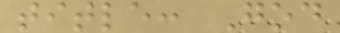title: God
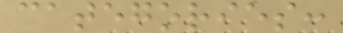categories:
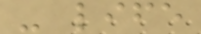- life
